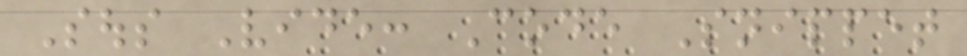Sous Vide: Code Snippet
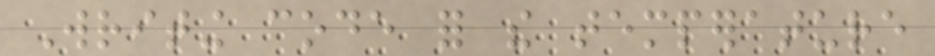Writing code for the temperature
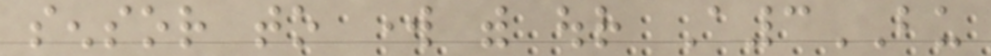sensor to work with our A3BU
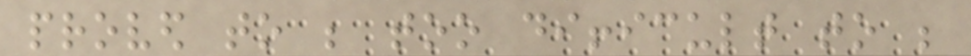proved to be too difficult to be
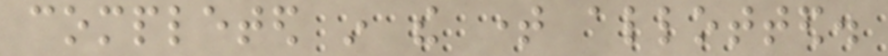completed in the time allotted.
